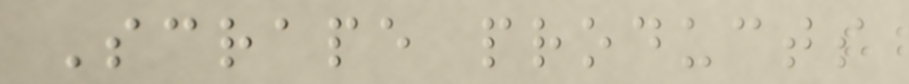Scrape products
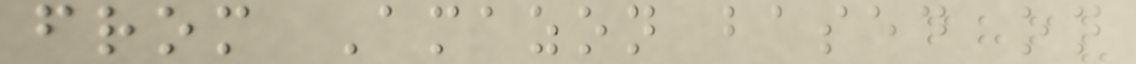from Amazon based on
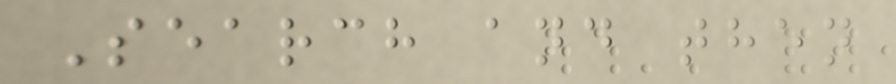Search and then
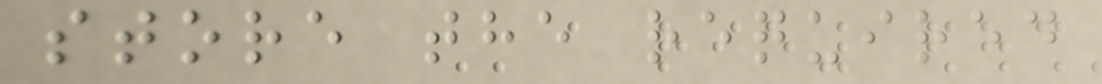store the required
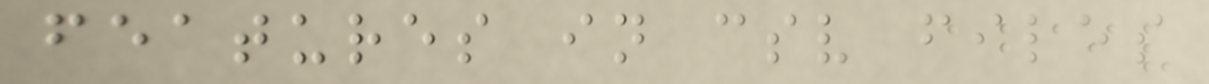features in csv files
